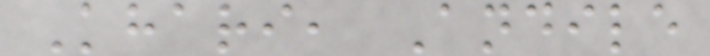Khari, Andile
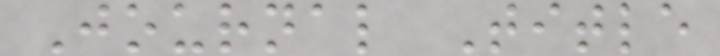Journal Title
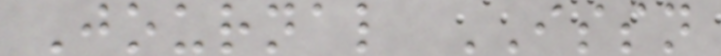Journal ISSN
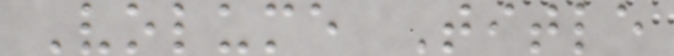Volume Title
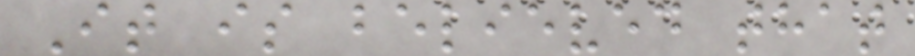It is believed that
